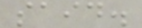said.
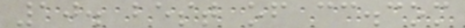10. best of cc.com
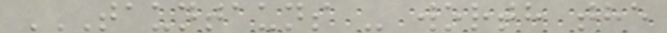TAUNTAUNS - WORTH THE
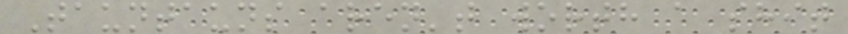Tauntauns aren't worth a shit
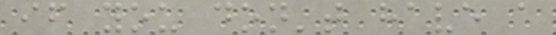if you don't have a
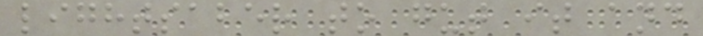lightsaber to gut it and
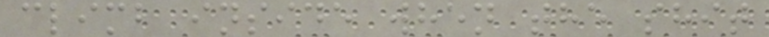climb inside when the shit
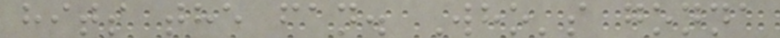hits the fan. Who's gonna
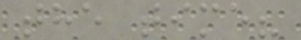the time?
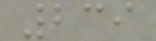239
